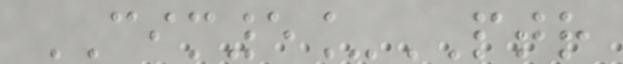CIM5_PTR
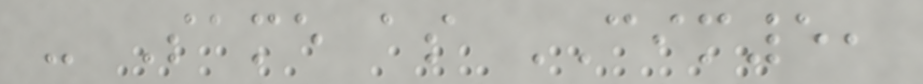- Same as CIM5,
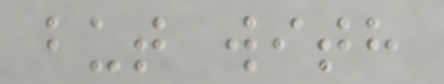but with
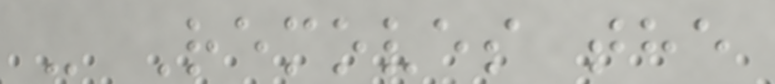- Removes the
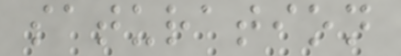saturation
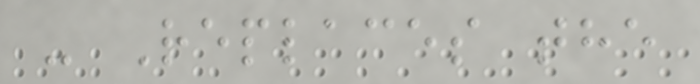- Replaces the
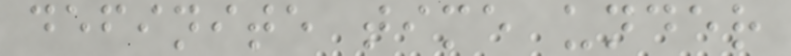definite time under
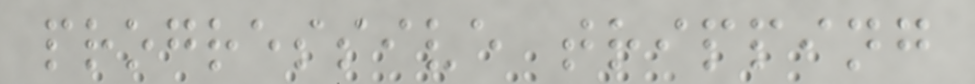progressive tripping
